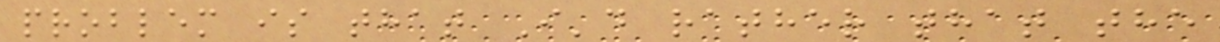problem is that I'd rather that the
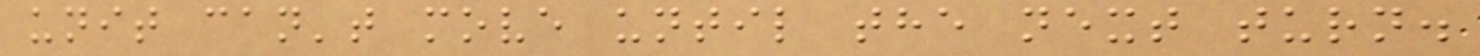unit can't move until the next turn.
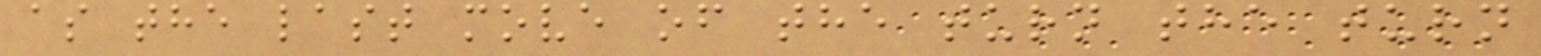as the last move of the turn the turn
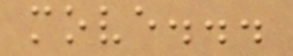move...
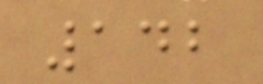142
